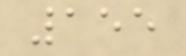155
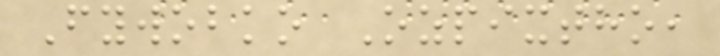Fywobko Ozpixtho,
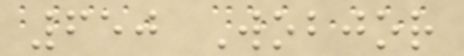650 Wobjor
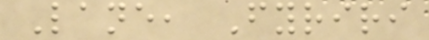Lane, Fyriri
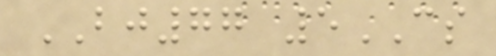BJ77 5CS
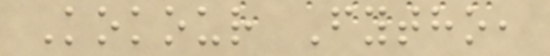Kokour Fytho,
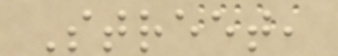Street,
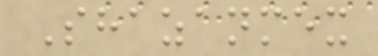Shazanmex
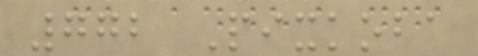772 Pixkoba
